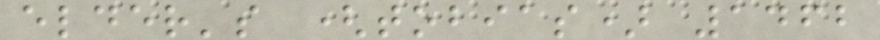elder's (tobias) 1462
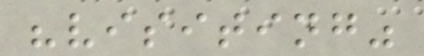"visiting"
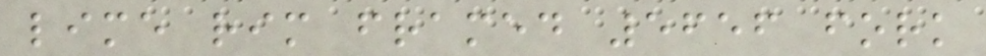lime rim framed 5656 fork
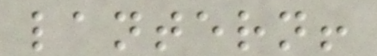lantern!
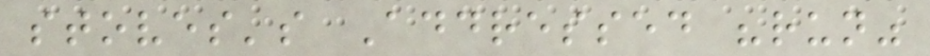stoves's Addressed "run"
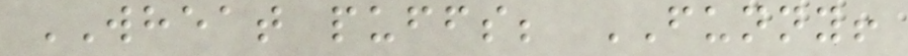WHEAT puffs; FUNNY!
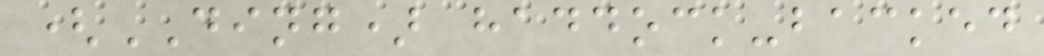(DING) haddock-backed
